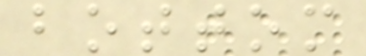bottom
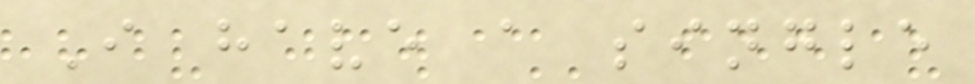I have a single
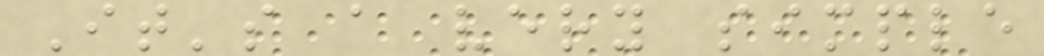It's a very simple
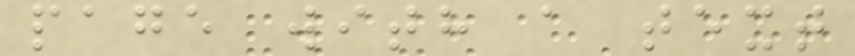page with a text
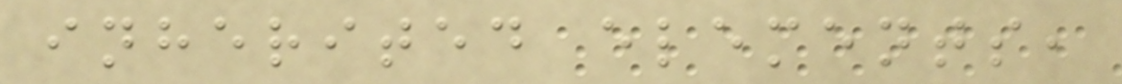inherited elements,
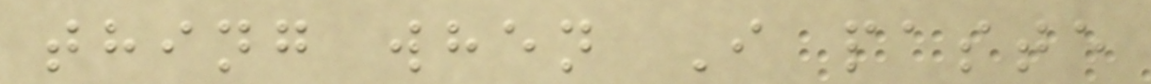thing when I paste
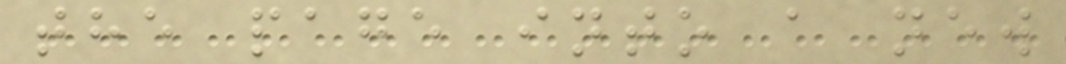the page into a new
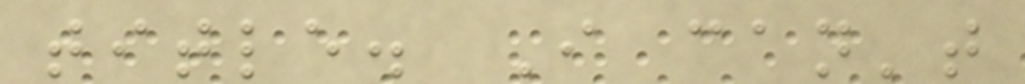title. I can't
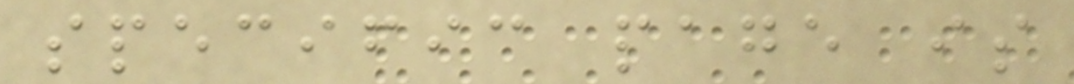specific page is
